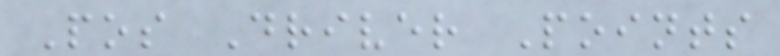Pos Driver Points
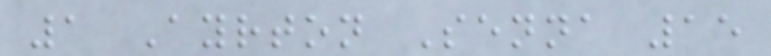1 Ayrton Senna 15
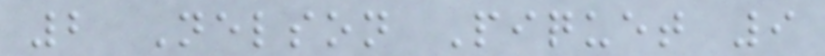2 Nelson Piquet 9
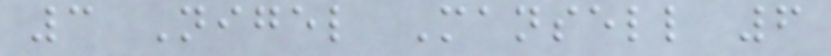3 Nigel Mansell 6
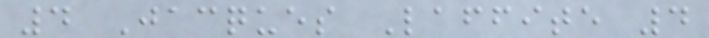4 Jacques Laffite 4
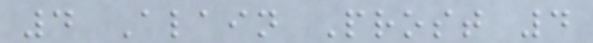4 Alain Prost 4
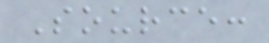Source:
